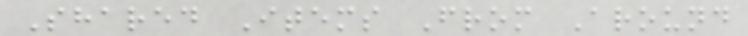Shared Items From Around
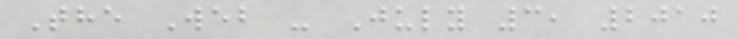The Web - July 3, 2010
